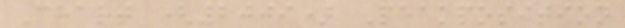Chart (2009) Peakposition
